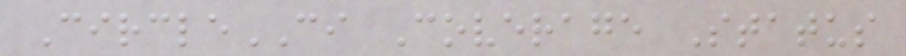CircleCI Coverage Status
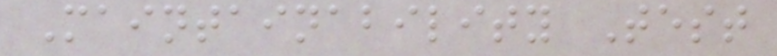Maintainability Test
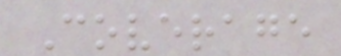Coverage
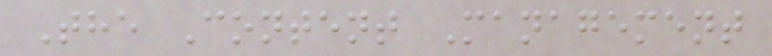The Content Management
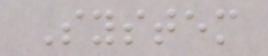System
